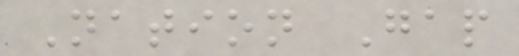Nation Gap
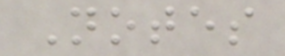Notes
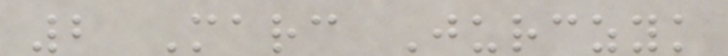2 Marc Jurczyk
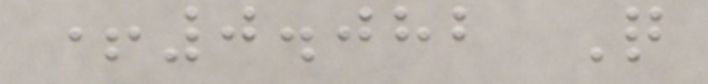+0.082 Q
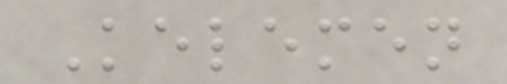Kelemen
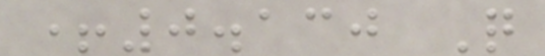+0.130 Q
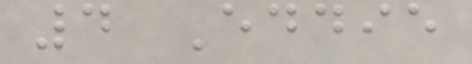4 Eddie
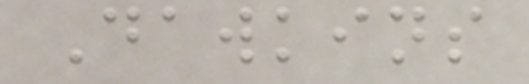Dawkins
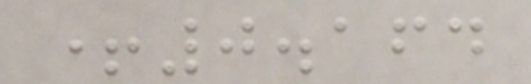+0.164
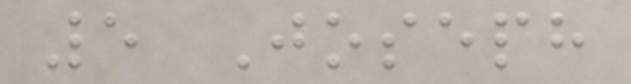5 Joseph
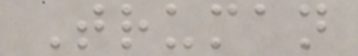Truman
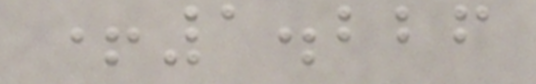+1.226
